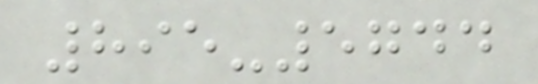895-5744
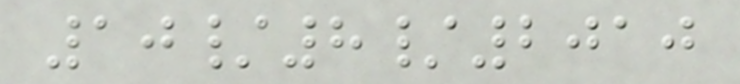10/8/2010
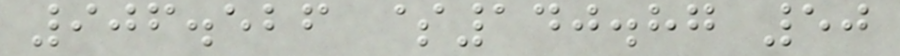906.526 $140.87 50
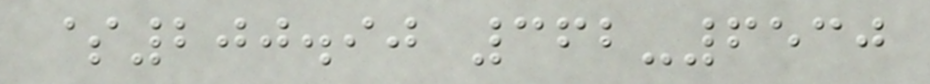$200.90 362-6530
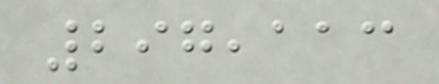297,113
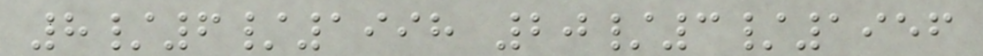8/6/1998 20/3/1956
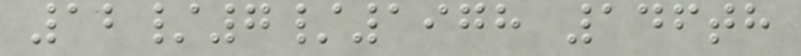12/7/1978 146th
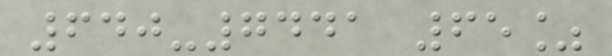640-7441 65%
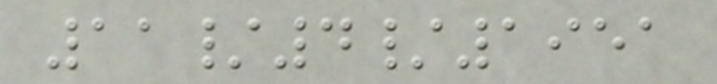11/4/1951
